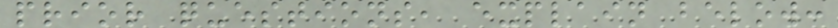prior questions, explain below:
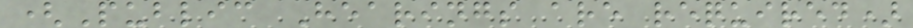(Public Hearings are required)
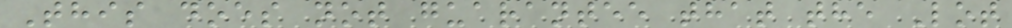This does not guarantee that the Lot
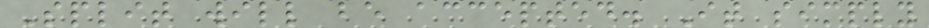Split will be accepted. It simply
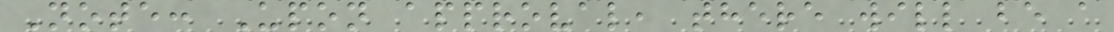Note: Upon approval, there will be a
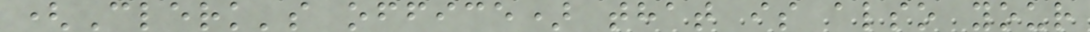(Clerk's office) that is also your
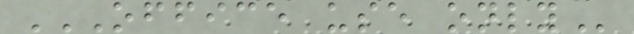OFFICE USE ONLY
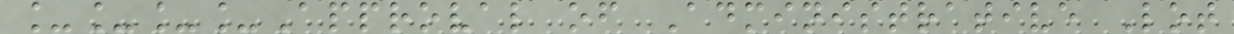____Approval of Administrative Lot
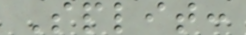Split:
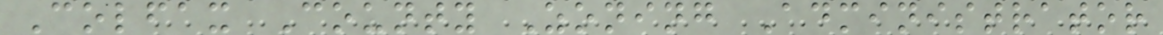Colfax County Zoning Administrator
